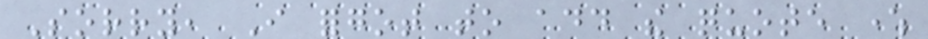Sorry, I forgot to add the quote where
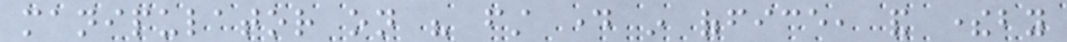manipulator on his first day in office, and thereby
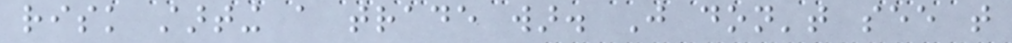risk starting a trade war. Just don't see that
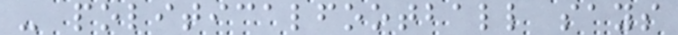- politicalfootball says
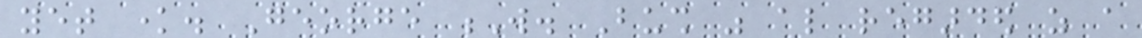yet know. George W. Bush was also regarded as a
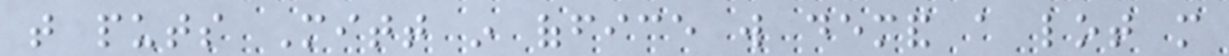that puts Mitt in office will demand a lot more
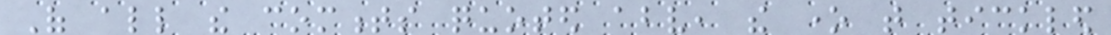Of all the comments quoted above, the one that tickled
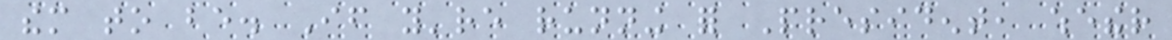them to be. If you're running for President, whether
